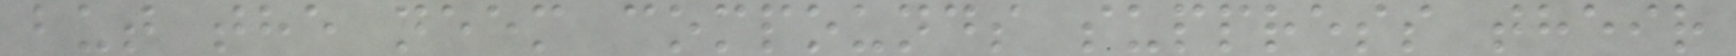but the neem compounds suppress their
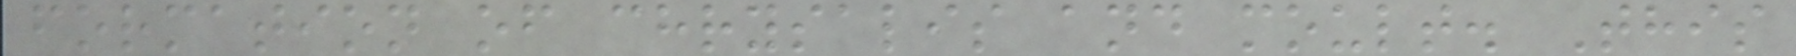formation of chrysalis and moult. This
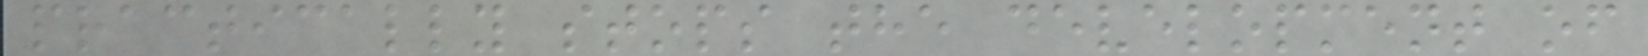practically stops the development of
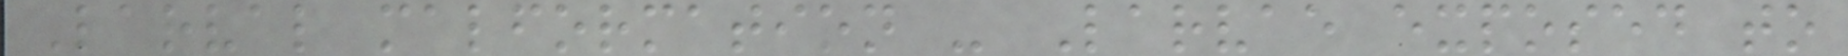Larval malformation - Larvae exposed to
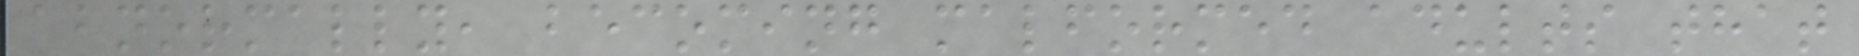abnormally, becoming malformed adults that
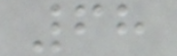68
